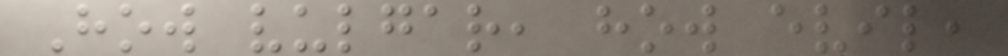How vulgar, how evil,
